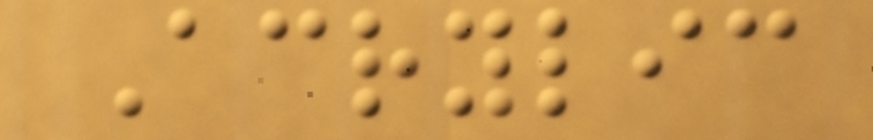Acrylic
